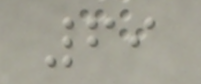69
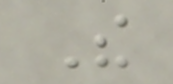The
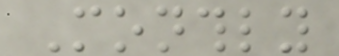Monthly
